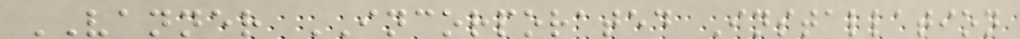VANNER INCORPORATED Installation
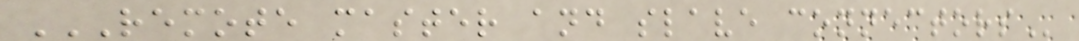REMOTE MASTER AND SLAVE CONNECTORS
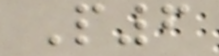P6
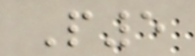P5
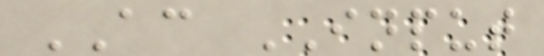AC INPUT
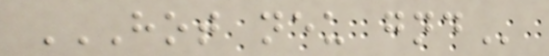HOT NEU GND
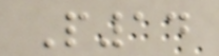P14
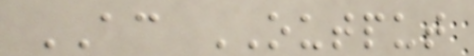AC OUTPUT
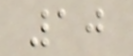10
